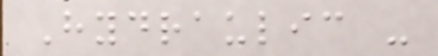Hydraulic -
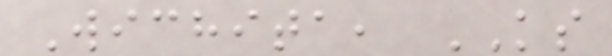Wichita, KS
